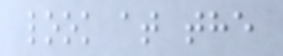look at the
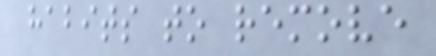habits to remove
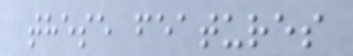these features
